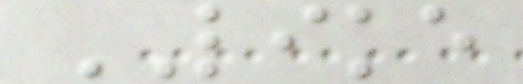LIKE
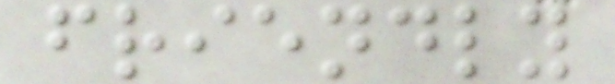friendly
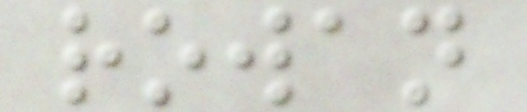rowan
